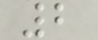2
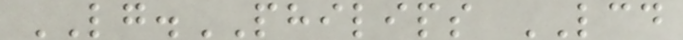LG.PHILIPS LCD
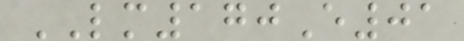LM170E01
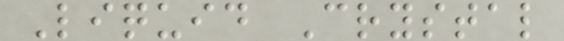Liquid Crystal
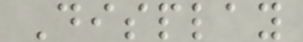Display
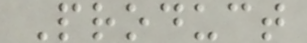Product
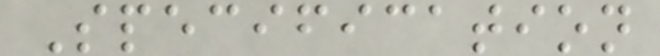Specification
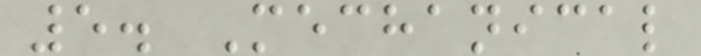5. Mechanical
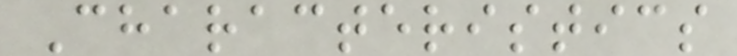Characteristics
